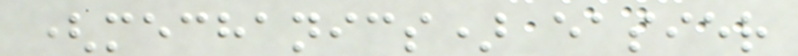(mechanics) easier
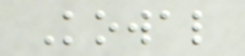Kowal
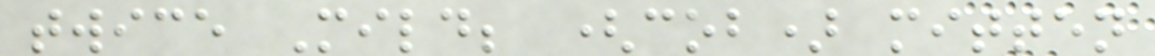twice Mild; (cob) mitten
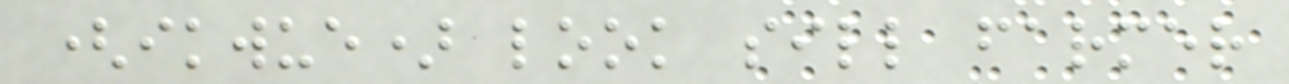(ikwue) look sill farmer
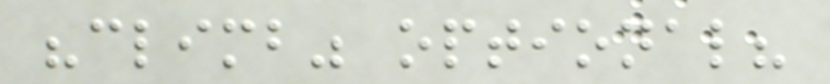"climb" optional?
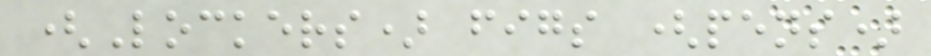(Lockers) figs (pens)
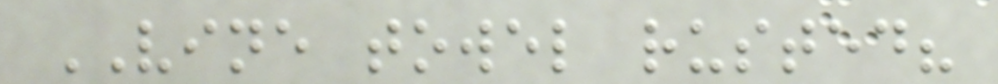VINE towel rusted?
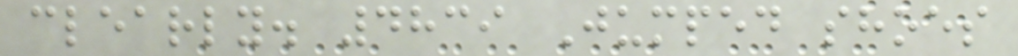clearly. 4839 Jumped shoes
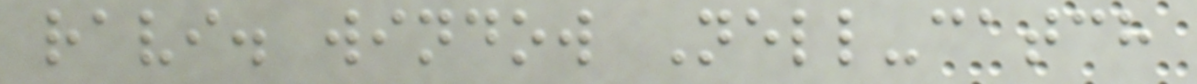ravi. window Nell-catch
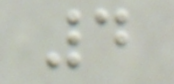4
